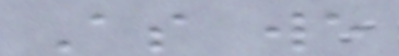As we
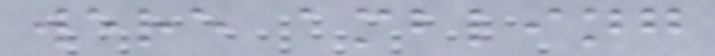were ambling
